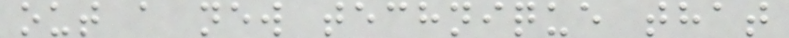out a new technique that
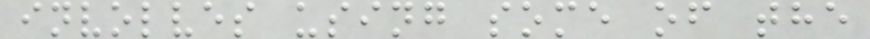involves using some of the
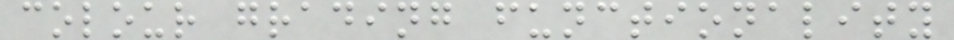colour grading functionality
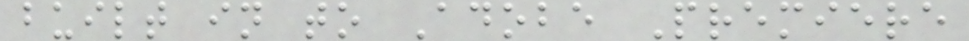built in to Adobe Premiere
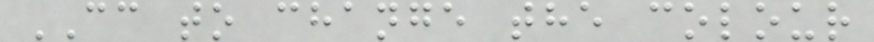CC to change the colour
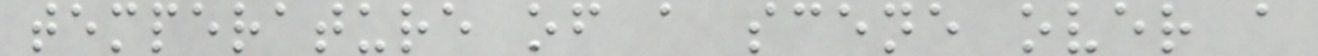temperature of a scene over a
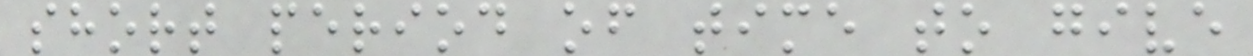short period of time to give
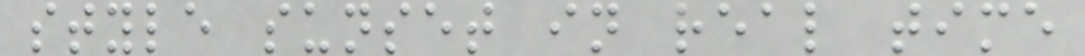style sunset in real time
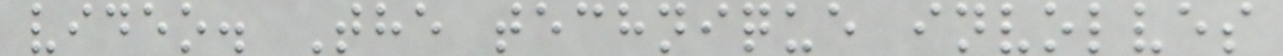video. The technique involves
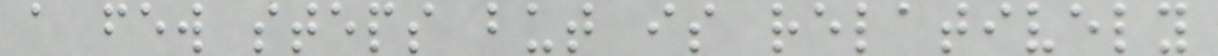a few steps but is relatively
